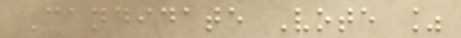Candidate Vote %
